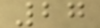27
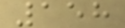158
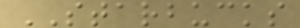STARBUCKS
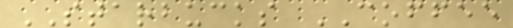STARBUCKS COFFEE
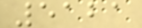5121
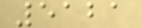5121
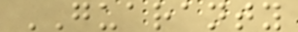GUARANTY
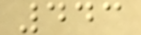443
